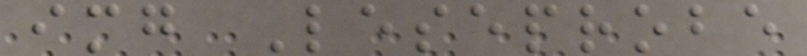img Leseprobe
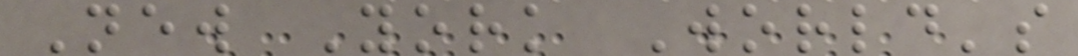New York World's
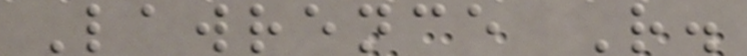Lawrence R.
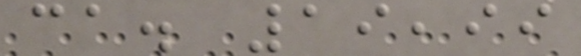ca. 19,99
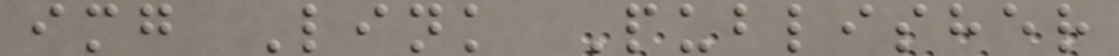img Link Publisher
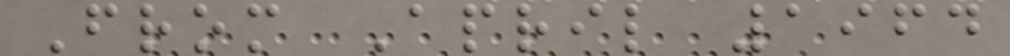From April 1964
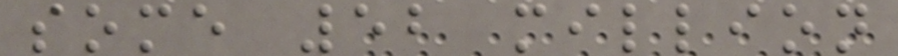some 52 million
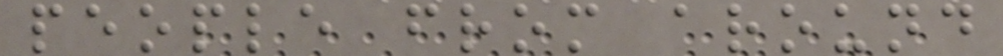people from around
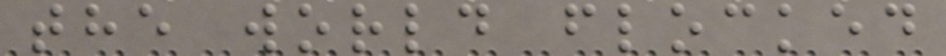the world flocked
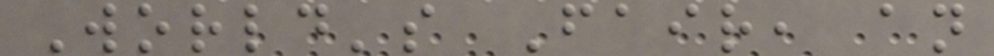World's Fair, an
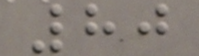80
